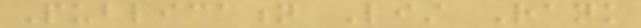Publication List Rank
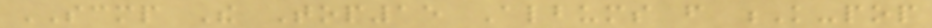SCMP The Top15 Albums from K-pop
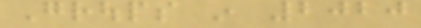Groups in 2020
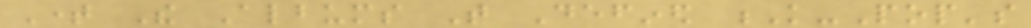Time The Albums That Defined K-Pop's
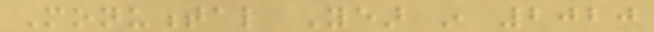Monumental Year in 2020
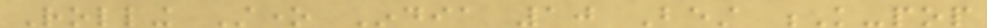Rolling Stone India 10 Best K-pop
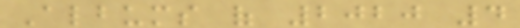Albums of 2020 4
